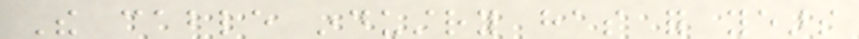The cable industry has for years
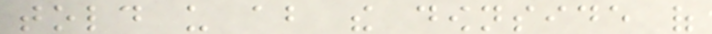told us about the downside of
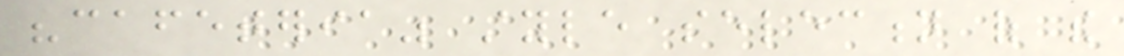"cafeteria" style selection of the
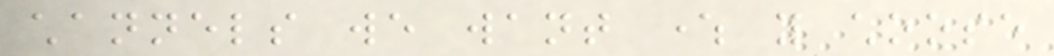channels we want where you choose
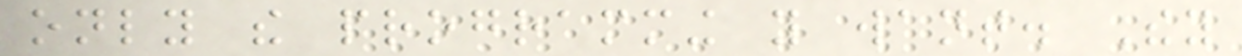only the programming you want. They
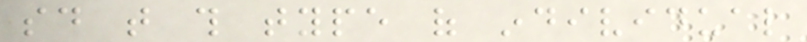said that this type of individual
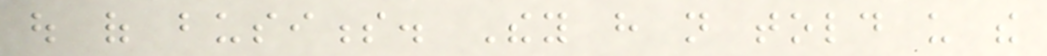out of business. They have not told us the
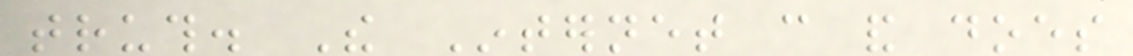truth. The Internet can and does
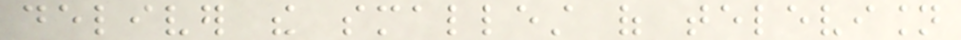deliver the smallest of television
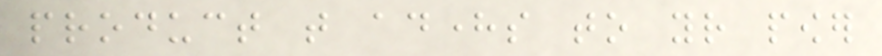product that adheres to your power
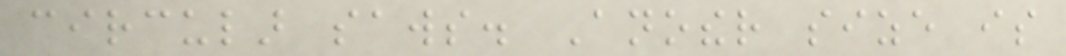circular saws. Another size is
